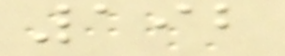192
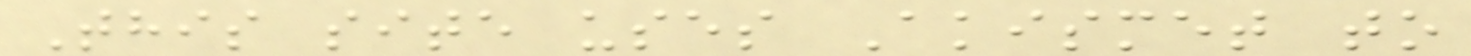This site uses Akismet to
